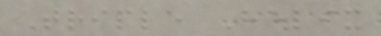Triple Helix
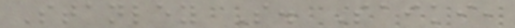Stanley S. Saiki,
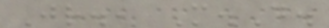Jr., M.D.
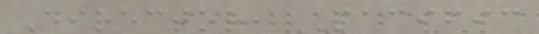Director, Pacific
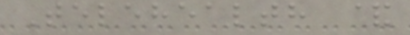Telehealth &
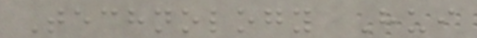Technology Hui
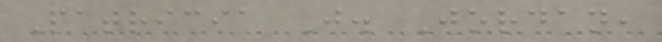Patricia J. Jordan,
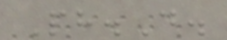Ph.D.
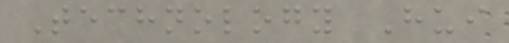Technology Hui
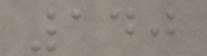140
